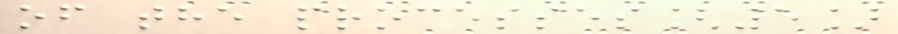of the processes[5]
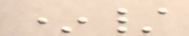*/
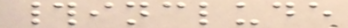#include
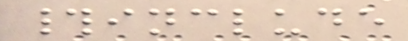#include
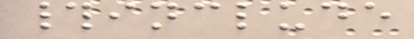#include
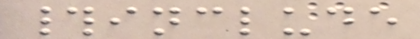#include
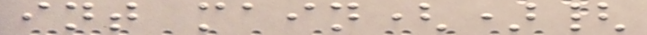int main(){
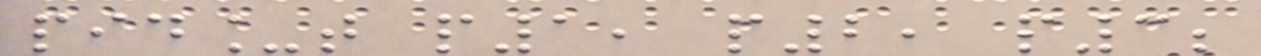pid_t p1, p2, p3;
